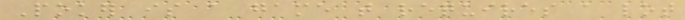Poker is a game that requires a lot
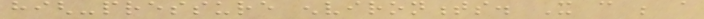high-pressure environments. It can be a
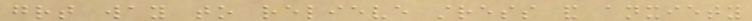great way to relieve stress and anxiety
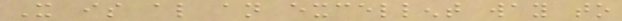It is also an excellent way to
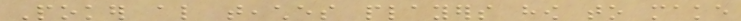Poker also teaches players how to make
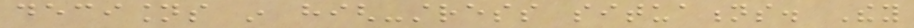decisions in high-stress situations. They
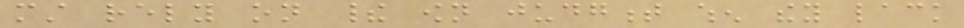must rely on their own judgment when they lack
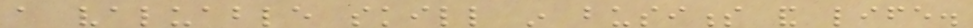a valuable skill in business and life.
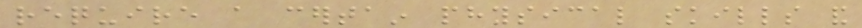require a certain physical skills and
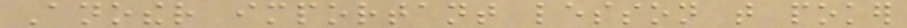Another important lesson that poker
